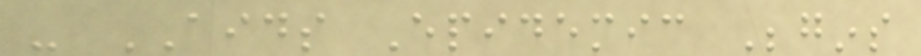- AIDS Epidemic Begins
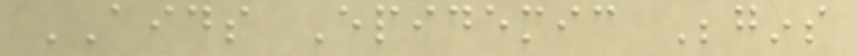AIDS Epidemic Begins
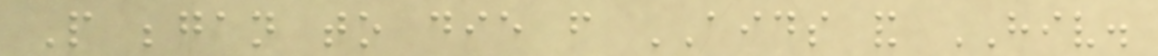People began to die from AIDS and HIV.
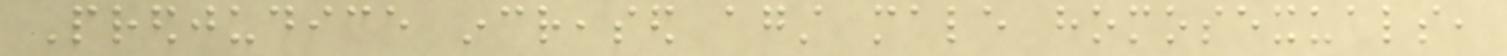Predjudice increased against male homosexuals,
